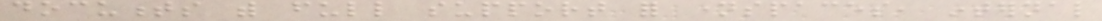documents with full support for namespaces, internal
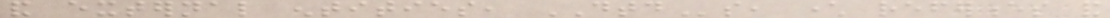and external entities, DTDs, character references and
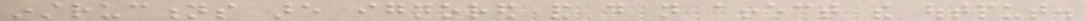instructions are ignored and do not affect the output.
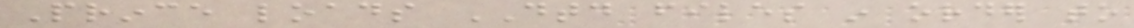Prince loads DTD files in order to
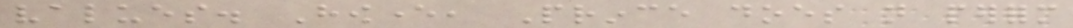values. However, Prince does not perform
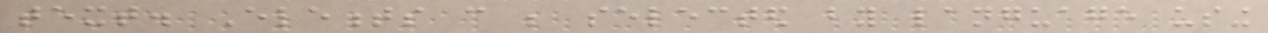text. Elements can be selected by language using
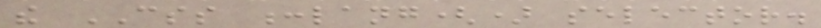the CSS :lang() selector.
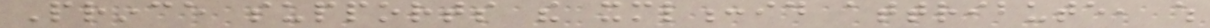Prince supports the xml:id attribute, which
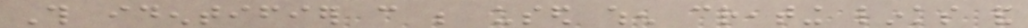This identifier can be used when creating links and
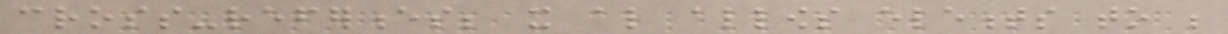cross-references; it also allows elements to be
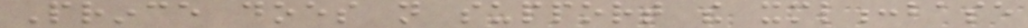Prince does not support the xml:base
